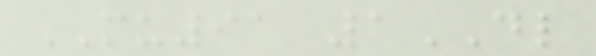MU91 1DL
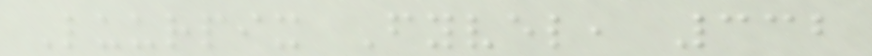Luurpix Fyvel, 332
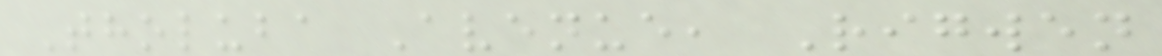Tholuba Avenue, Rigwen
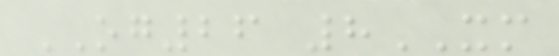OG26 8XM
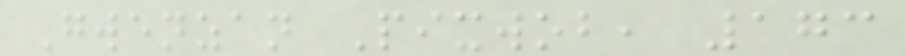Gwenzan Pixwob, 173
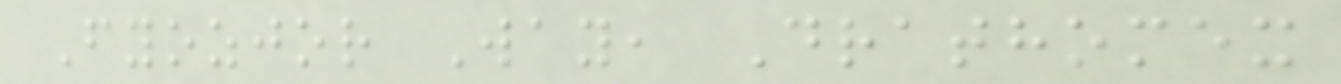Fyozjor Way, Drathomex
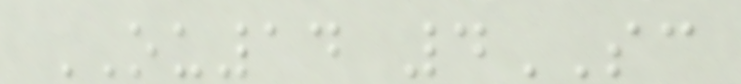OU14 4SC
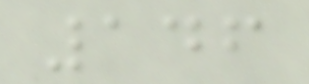146
